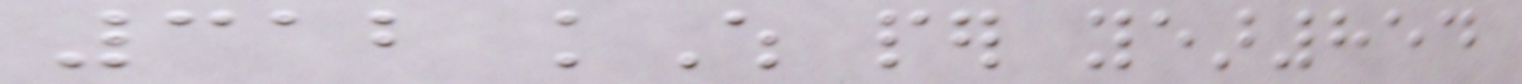312 kWh per year854
